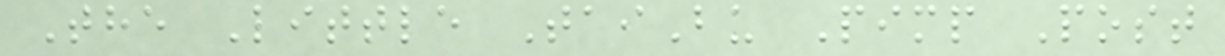The Little TaiBu Pimp Post
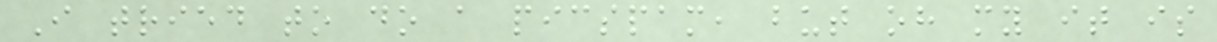I tried to do a picspam, but oh my it is
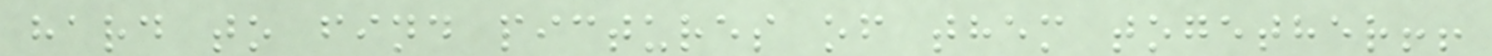hard to find pictures of them together!!
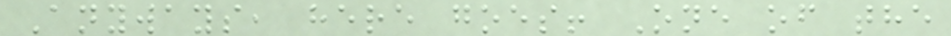Anyways, here goes! One of the
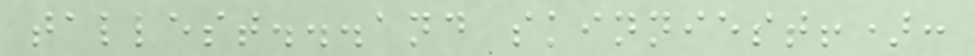tallest...and skinniest!):
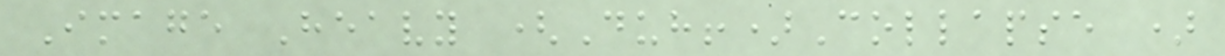Image Heavy (Duh!)Collapse )
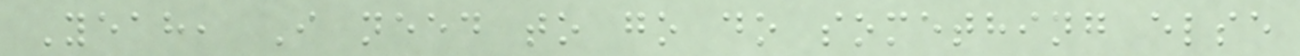Yeah, I need to go do something else
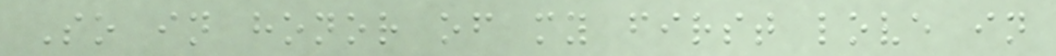So in honor of my first love in
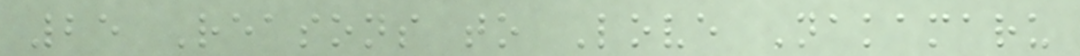25 Reasons to Love Nakamaru
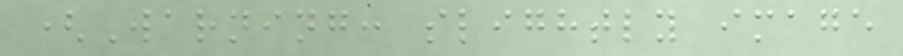(Warning: slightly image
